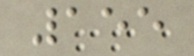155
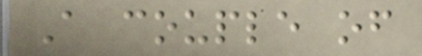A couple of
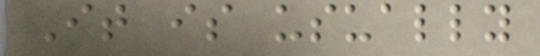It is usually
